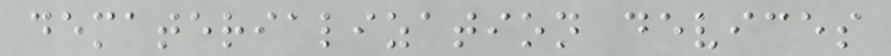dematerialization devices
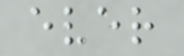ever
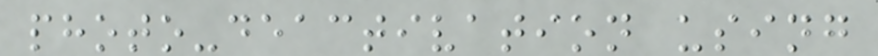photo-deactivation using
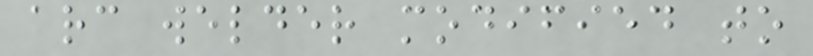arc welder modified to
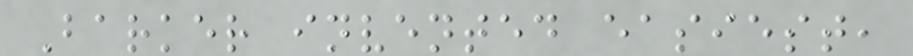Barker invented easiest,
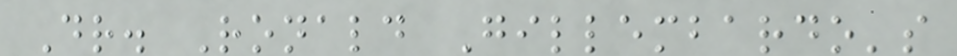Dr. Ronald Gillembardo's
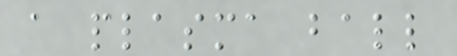a plasma ball
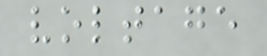voltage
